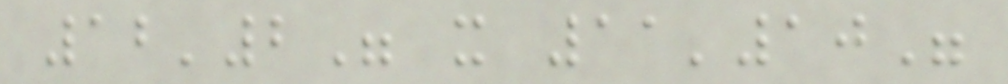12'2" x 11'10"
